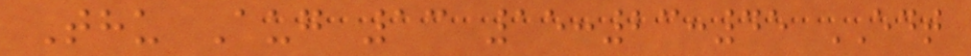Thu Aug 13 15:23:45 EDT
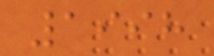1998
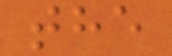the
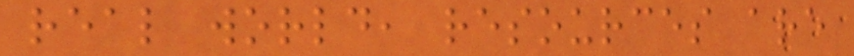real world, resources are
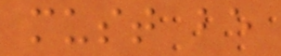must be
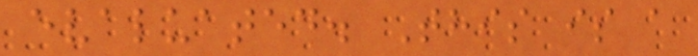evaluated. This is a
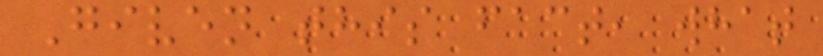Given this fact, what
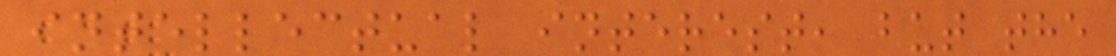intellectual interest, but the
